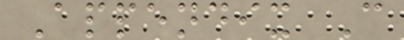Appendix C
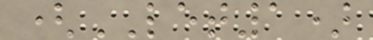(LET1)
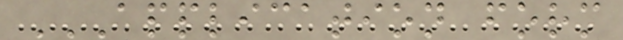APPLICATION FORM
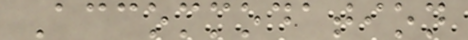Accommodation
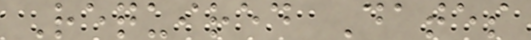Required Dates
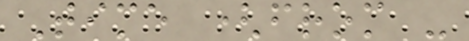Time (from -
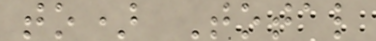to) Total
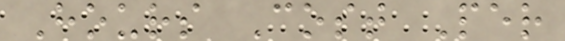Hours Cost Per
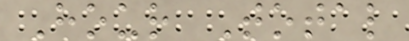Hour Total
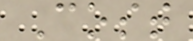Cost
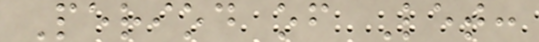Period of Let:
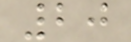20
